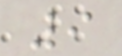9
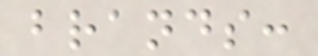brands:
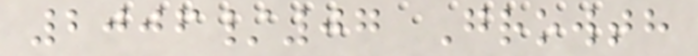2006/07 Growth
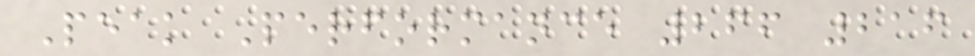Peak Performance 266 216
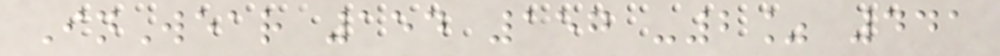InWear 154 157 -2% 441
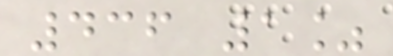436 1%
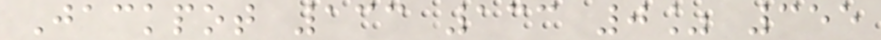Jackpot 133 133 0% 355
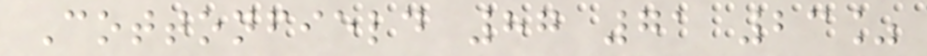Cottonfield 87 71 23%
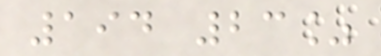194 23%
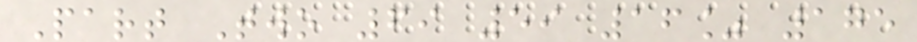Part Two 69 59 16% 175
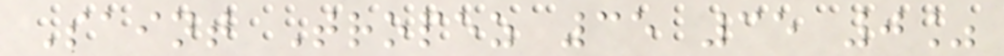Saint Tropez 35 35 0%
